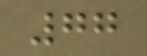77
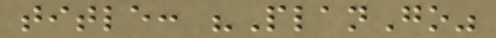title: "PlanGo"
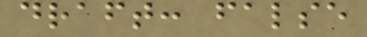draft: false
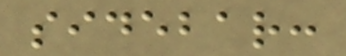sidebar:
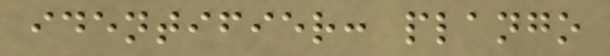identifier: plango
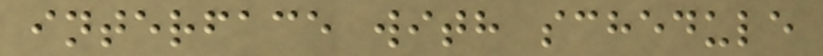interface with schedule
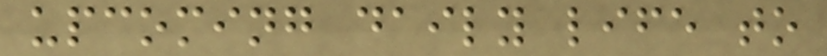upcoming daily life to
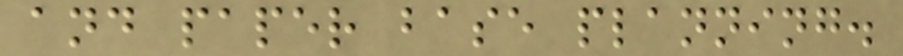and paper base planning.
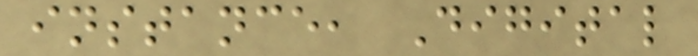instance, Digital
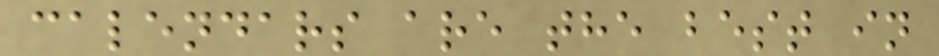calendars are the best in
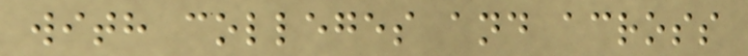with colleges and across
